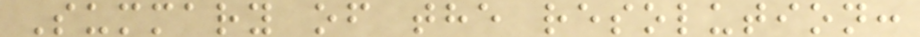Summary of the resolution:
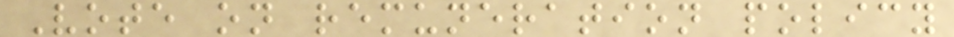Vote on remuneration policy
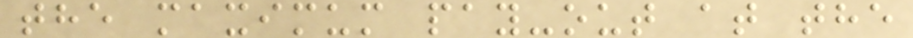the maximum pay-out at the
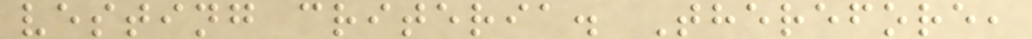vesting criteria. Therefore,
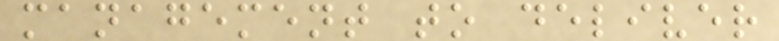management to deliver
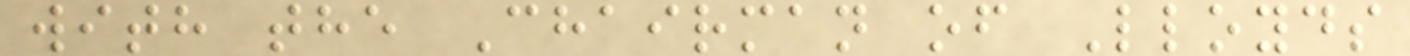with the Chairman of Lloyds
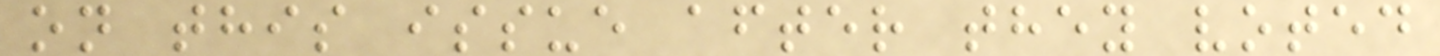on this issue after they voted
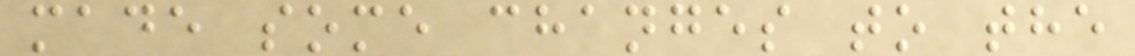made some changes to the
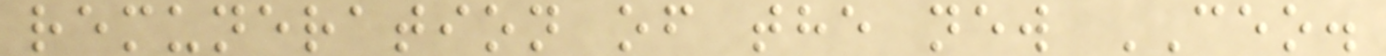remuneration of the new CEO.
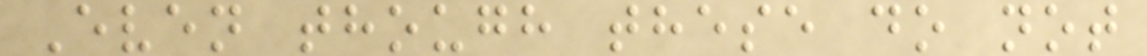Even though these do not
